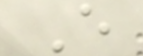E
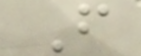F
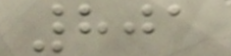801
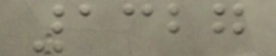1327
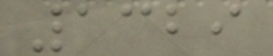1329
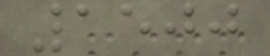1500
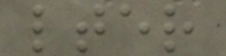lter
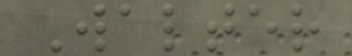Walter
